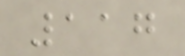117
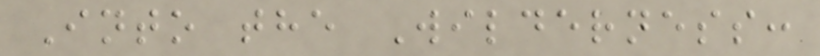Into the Wilderness:
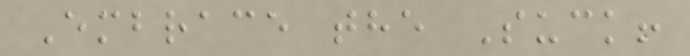Embrace the Suck!
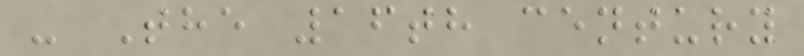- The 16th century
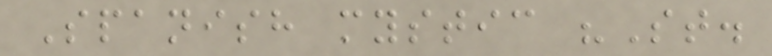Spanish mystic "St.
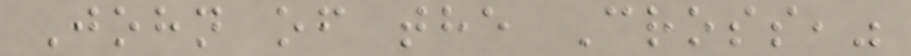John of the Cross,"
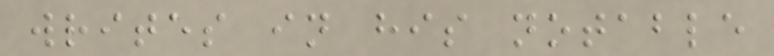writes in his notable
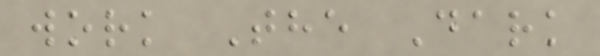work The Dark
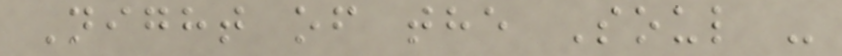Night of the Soul -
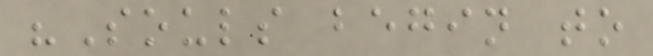"Souls begin to
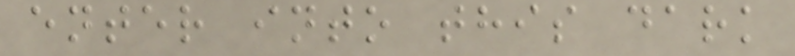enter into this dark
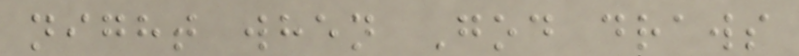night when God draws
